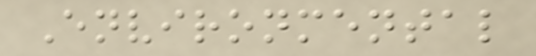Environmental
